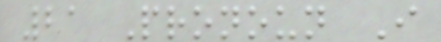21 Pronoun I
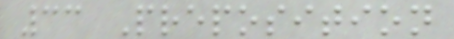33 Preposition
